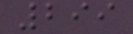299
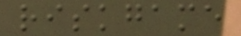riskgame
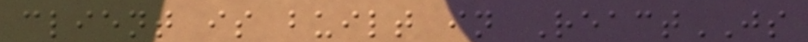client is built in ReactJS
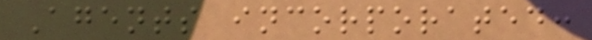Agents incorporated:
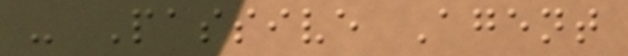- Passive Agent
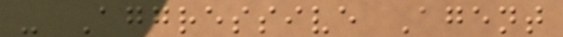- Aggressive Agent
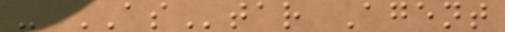- AStar Agent
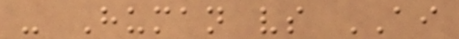- Human vs AI
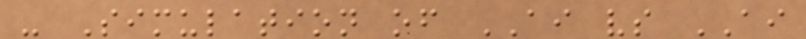- Simulation of AI vs AI
